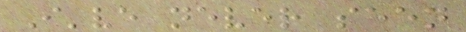I've never seen
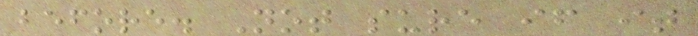before. Not sure if it
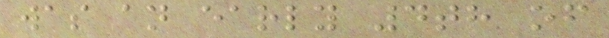was an early 4th of
